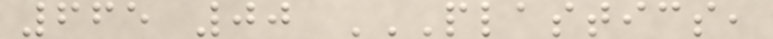665 00 PLASTICS,
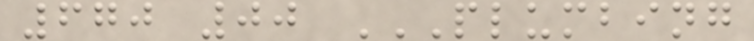670 00 PLUMBING
